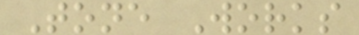Tone Works
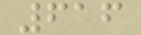616
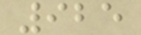925
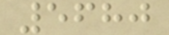5680
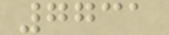7731
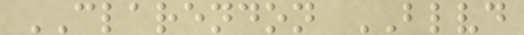CLARENDON BLVD
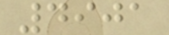4901
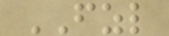FZL
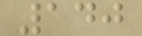140
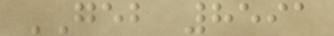GEB 8591
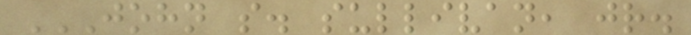JOHN S. SULLIVAN, JR.
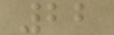22
